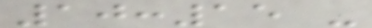10:15 -
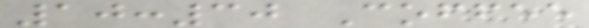10:30 Coffee
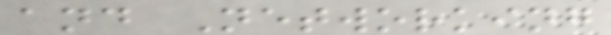and Networking
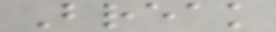Break
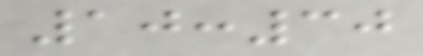10:30
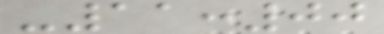-11:00
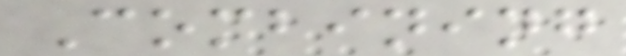Combining
